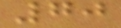70
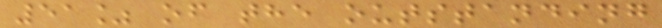51% of the outstanding
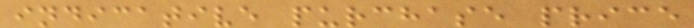indicative purchase price
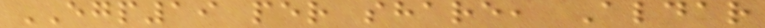EGP19 per share, Aldar
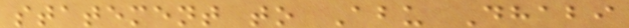statement to Abu Dhabi
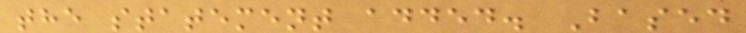the statement added. Based
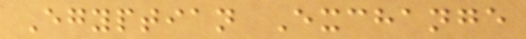Egyptian Exchange
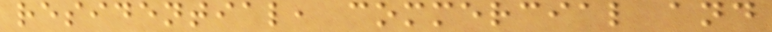residential, commercial and
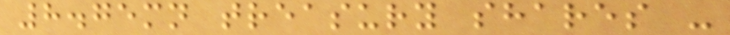8.75mn treasury shares -
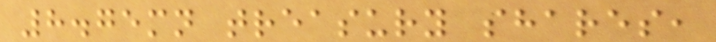8.75mn treasury shares,
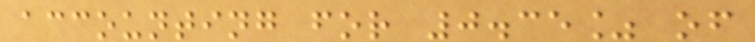accounting for 0.35% of
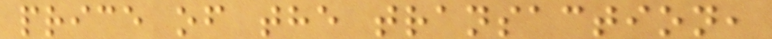price of the transaction,
